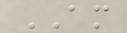AM
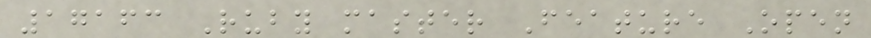17163 Ruby master Feature Open
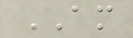AM
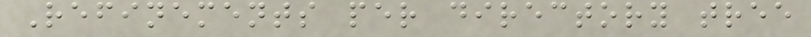Refinements per directory tree
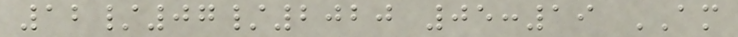12/07/2020 05:19 AM
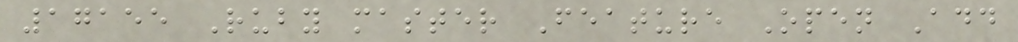17155 Ruby master Feature Open Add
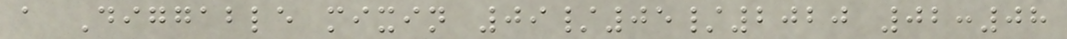a Diggable mixin 09/05/2020 02:08
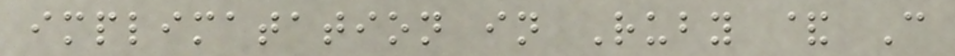implimatation in Ruby & C
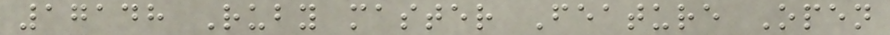17148 Ruby master Feature Open
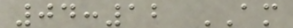04:12 AM
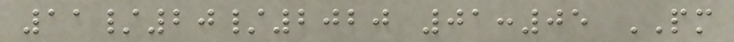11/20/2020 01:05 PM
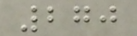270
